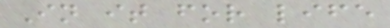In it for life
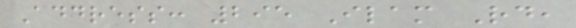Address: 295 Ilam Rd,
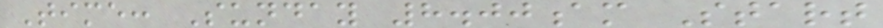Time: Sunday 8.00am Start
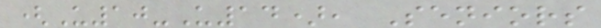(U10-U14), Seniors
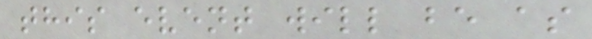this event will be as
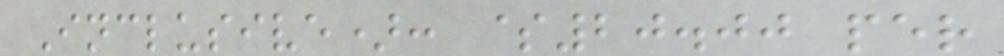Inclusive): $20.00 per
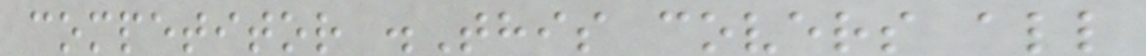competitor .This covers all
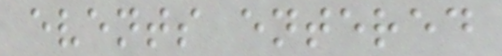events entered
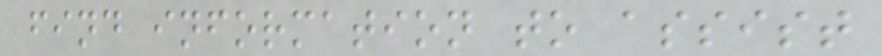find information to assist
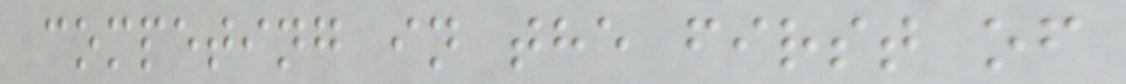competing in the first of
